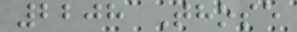2208 Those
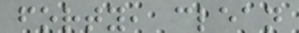forty, clean
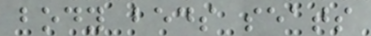body beds seats
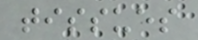tissues
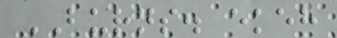BURNS. ekeh
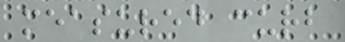measured curb
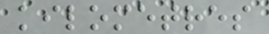kilometres
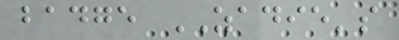badge ZADIE's
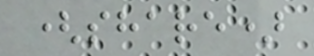(share)
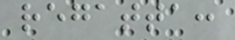regatta:
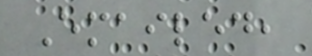Emailed,
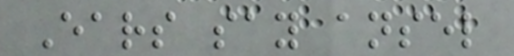Ears say ansel
